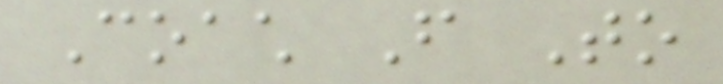Coach From To
